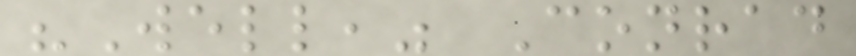"Well," Conrad
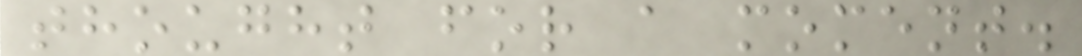thought for a moment.
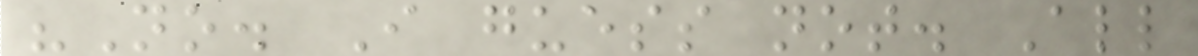"No. I guess not. All
